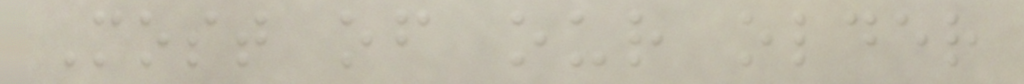Most of our older
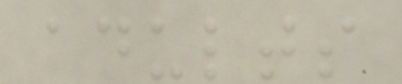adults
